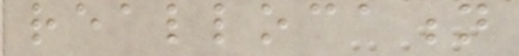reallocation
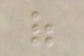of
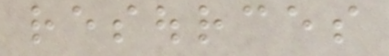resources
